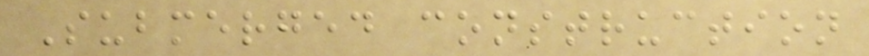Submerged construction
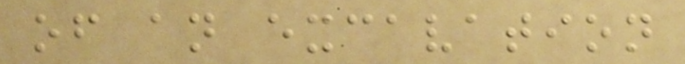of an excavation
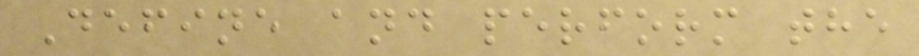Define and perform the
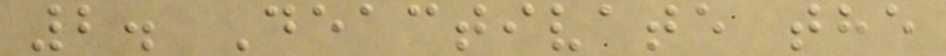2. Deactivate the
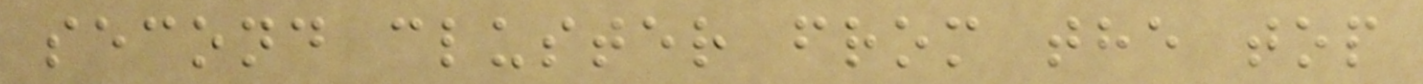second cluster from the top
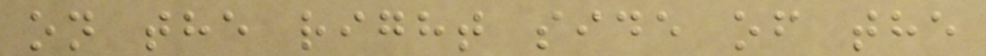on the right side of the
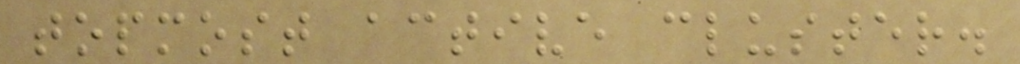topmost active cluster.
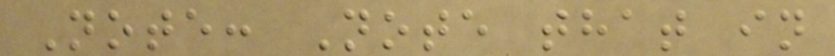Note: Note that in
